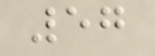57
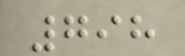798
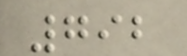792
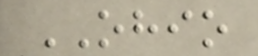OHIO
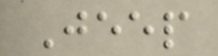Jeep
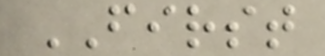FIRST
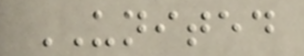UNITED
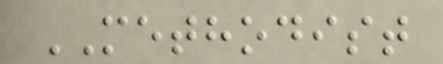METHODIST
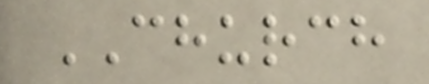CHURCH
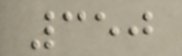350
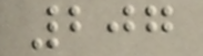207
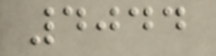4044
